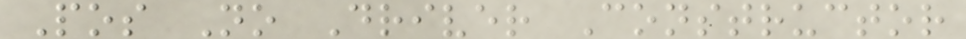Pos No Driver Constructor
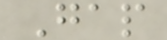Gap
